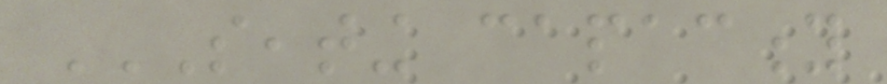SEATING CAPACITY
